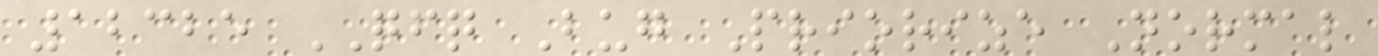12325 QFQ Bug Priorize Normal
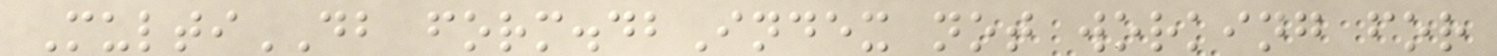MultiDB form.dbIndex not working for
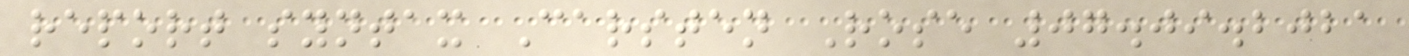report syntax Carsten Rose 07.09.2021
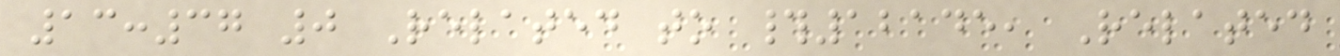13:37 0 Related to #12145, Related
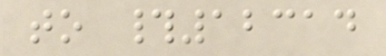to #12314
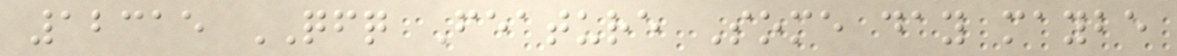12315 QFQ Feature Some day maybe
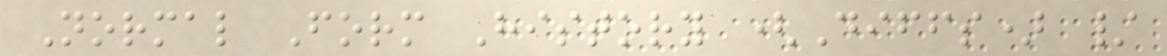Normal Form History (Diffs) /
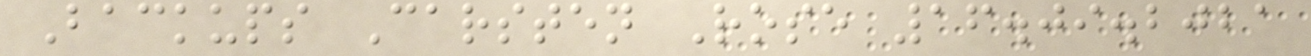Backups Carsten Rose 16.09.2021
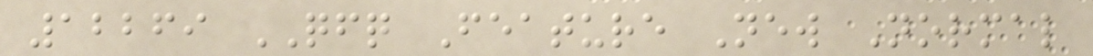12269 QFQ Feature New Normal
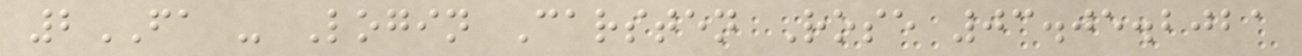2FA - Login Carsten Rose 03.05.2021
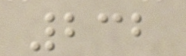232
